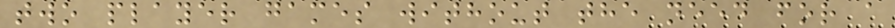two player games without the need for a
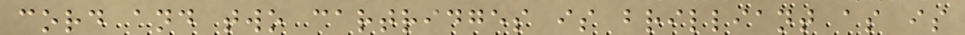cord and two cartridges is brilliant as is
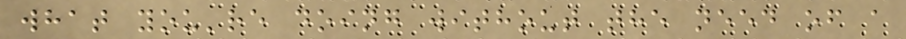what you're doing without the need of a
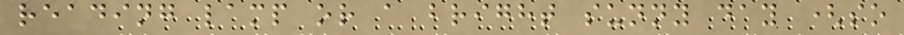reading lamp or a bright sunny day (so
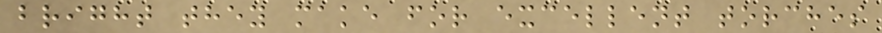bright they make for excellent torches
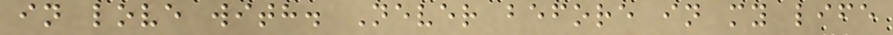in love with. Never before in my life
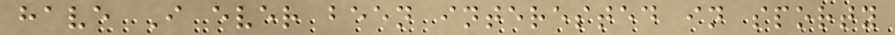have I ever been interested in sporty
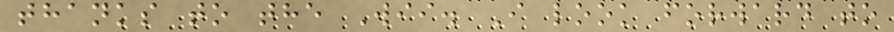thanks to the Wii. I look forward to
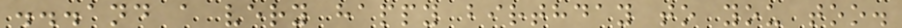...and a very happy birthday to you too.
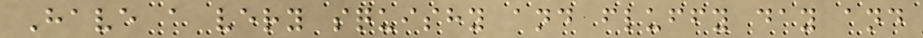Have a very squishy and fluffy day and
